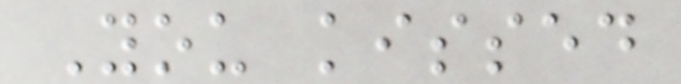You kissed
